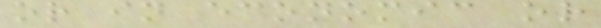or in economic or
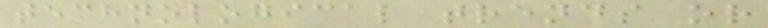technological trends or
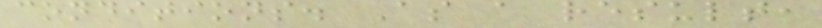conditions. As a result,
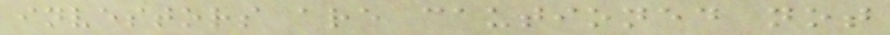investors are cautioned not
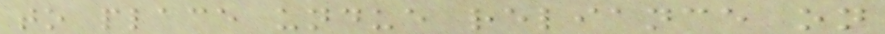to place undue reliance on
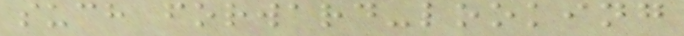such forward-looking
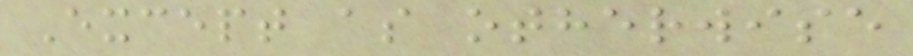Except as otherwise
